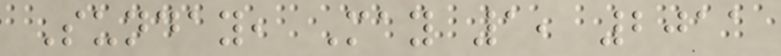Sunday, May 1, 2011
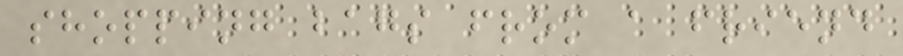shopping bags from a friend
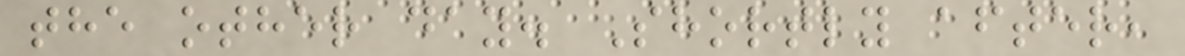the other day. Shortly after,
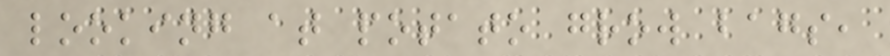looking at potato grow bags,
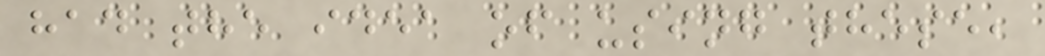had the idea of using these,
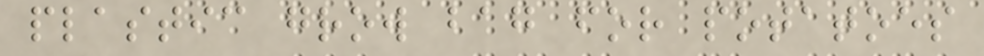plastic grow bag for potatoes
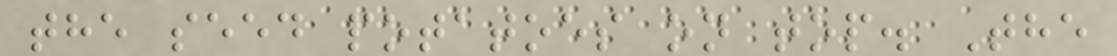the seed potatoes on top. The
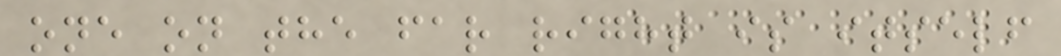one on the far right is itself
